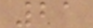21
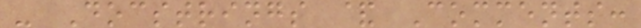- Docstrings & Comments:
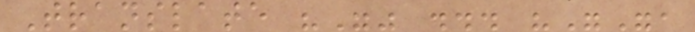Translate """ ... """,
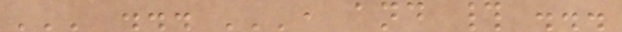''' ... ''', and # ...
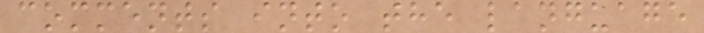comments into the language
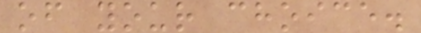of your choice.
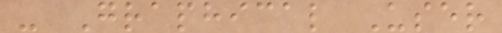- Graphical User
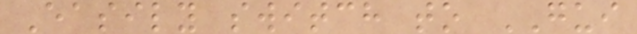Easily switch to GUI
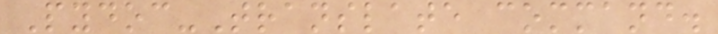Pydoc-Translate command.
